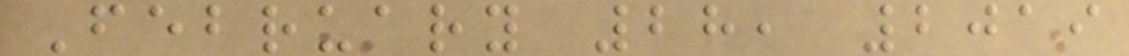February 28, 2019
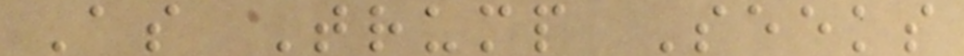As Trump Seeks
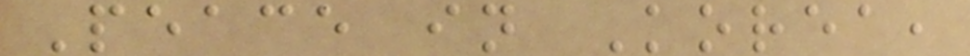Peace in Korea,
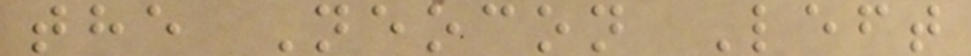the Neocon Left
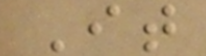It
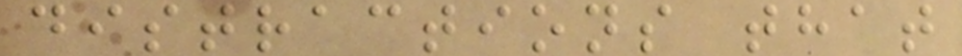distractions that
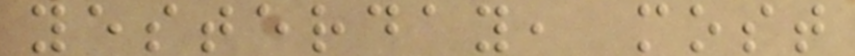yesterday, most
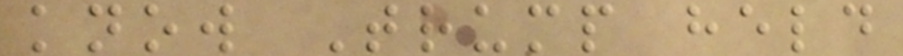know Trump held
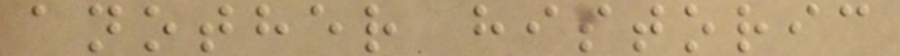another historic
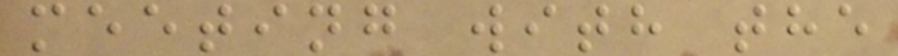meeting with the
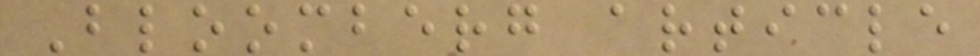Bloomberg article
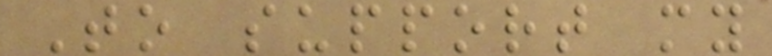To support my
